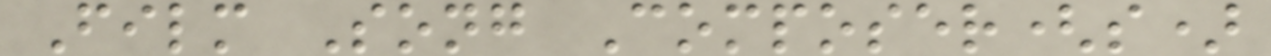Film Song Composer(s)
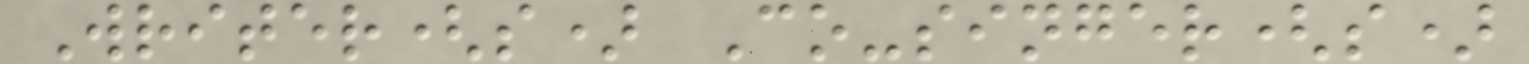Writer(s) Co-singer(s)
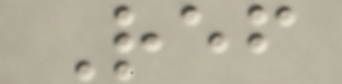Ref
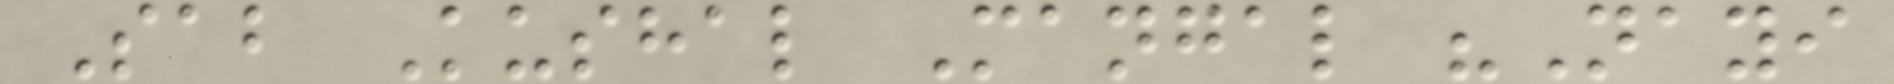Sab Kushal Mangal "Nayi
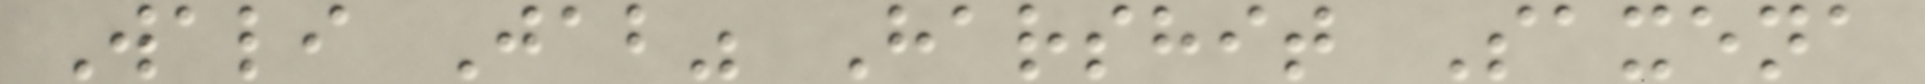Wali Jab" Harshit Saxena
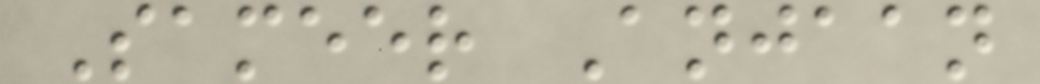Sameer Anjaan
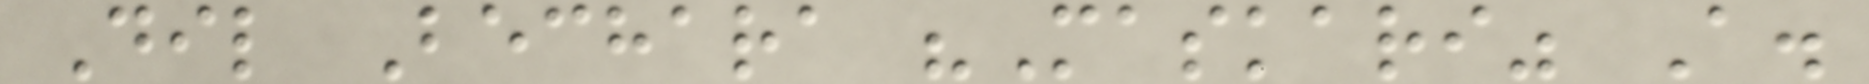Dil Bechara "Maskari" A.
